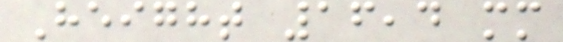Height 16,4 mm
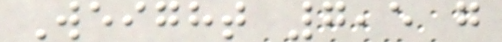Weight 7,5 g
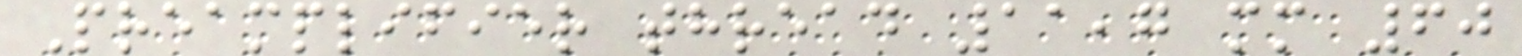Preamplifier thread 11,7 mm 60
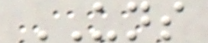UNS
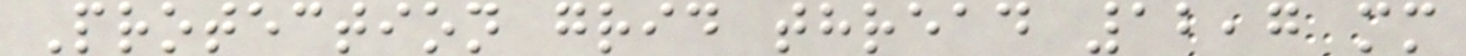Protection grid thread 12,7 mm
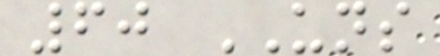60 UNS
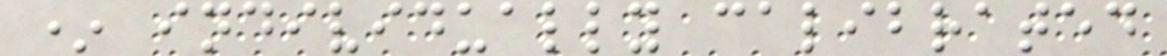* individually calibrated
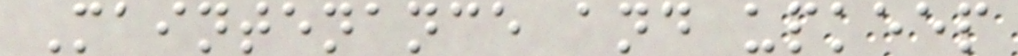Maintenance and upkeep
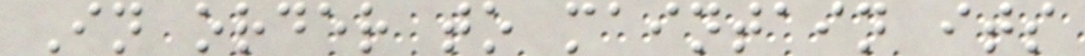In order to maintain its
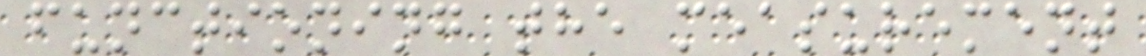functioning the measurement
